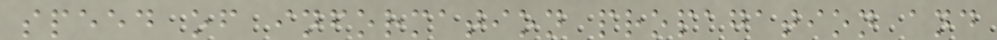speed of information propagation and
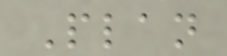Plan
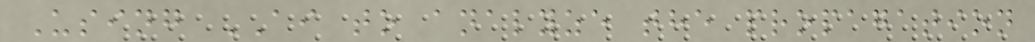Using AI to analyze the propagation
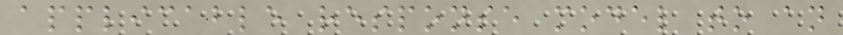applicable response model to an
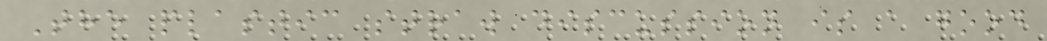The plastic straw discussion is a good
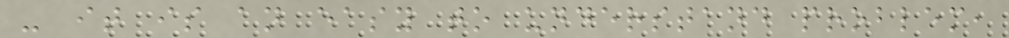- it is an easy to understand problem,
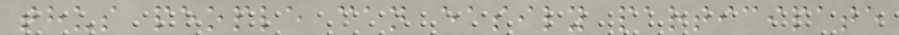thus people can easily participate
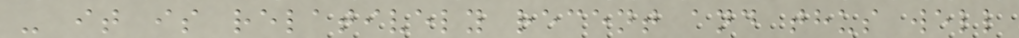- it is relatively recent and thus well
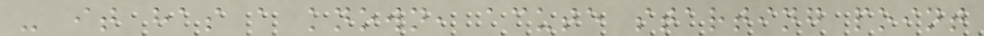- it has a known, acute starting point
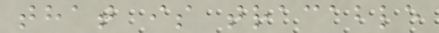that is tracable
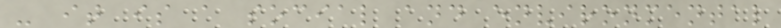- it is a social and environmental
